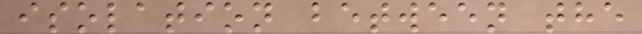isolation between the
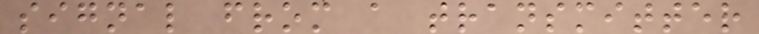signal from a transmitter
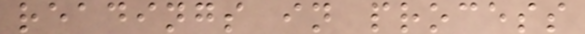readings in process
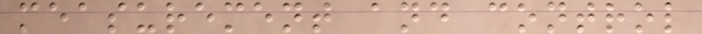measurement and control
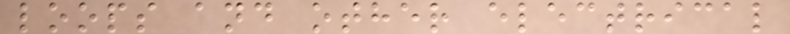loops and other electrical
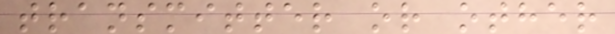transmitter or other
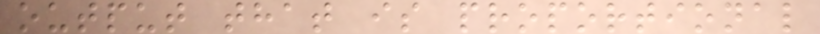output that is proportional
